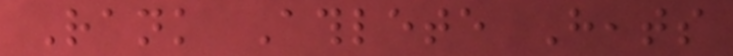Rank Athlete Heats
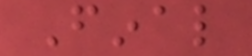Final
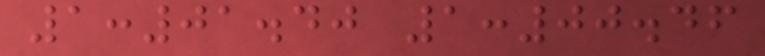1:01.40 1:00.46
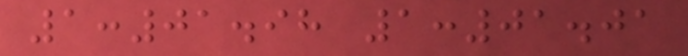1:01.98 1:01.01
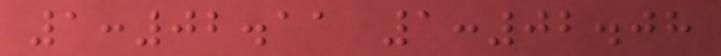1:02.11 1:02.08
